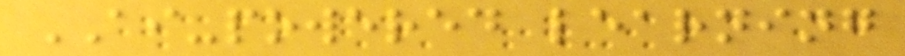AI-powered learning
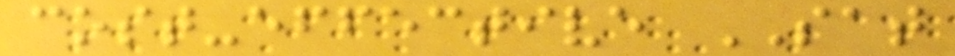cost-effective SAT
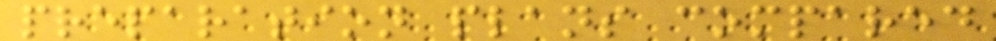preparation plans compared
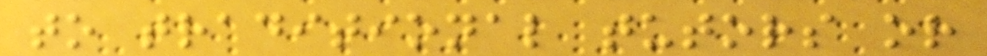to traditional tutors or
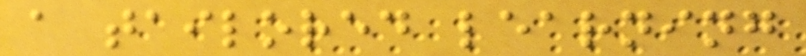a tailored learning
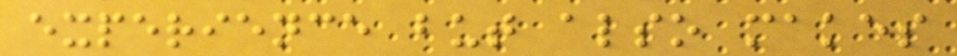experience but also makes
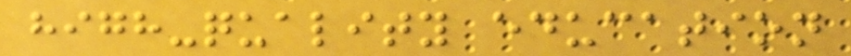high-quality education
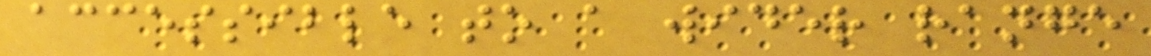accessible to a wider range
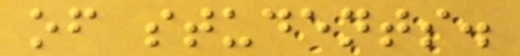of students.
